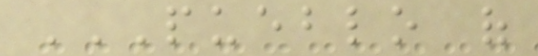PUEBLO OF
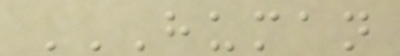HUMAN
